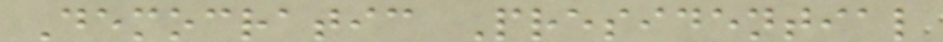Democratic Presidential
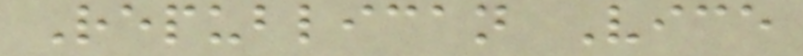Republican Vice
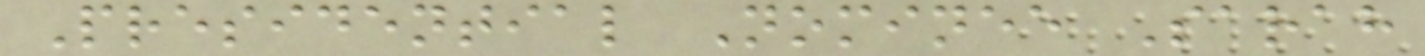Presidential Nominee Sarah
